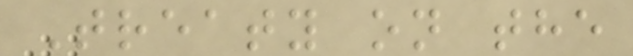Treaty on the
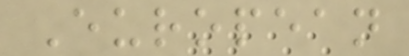European
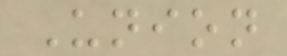Union
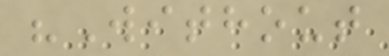"Without
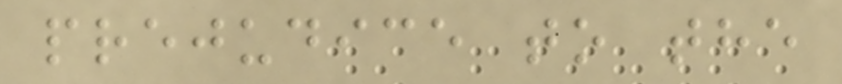prejudice to the
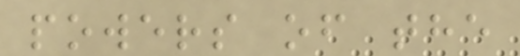powers of the
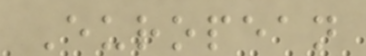European
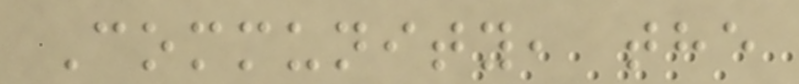Community, the
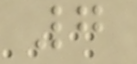7
